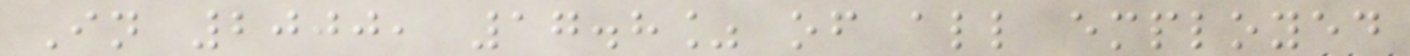In 2000, 17.8% of all employed
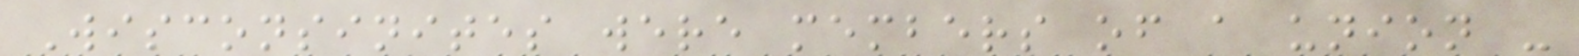Wisconsinites were members of a union -
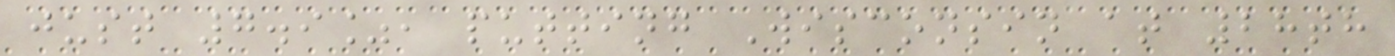just 7.9%, putting Wisconsin at 28th
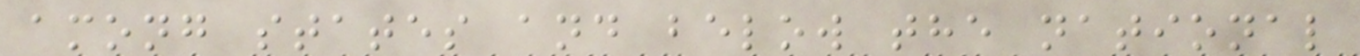among states and below the national
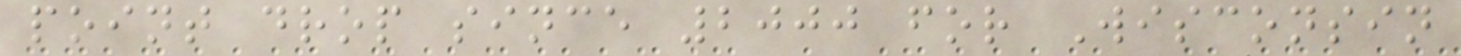point drop since 2000 for Wisconsin
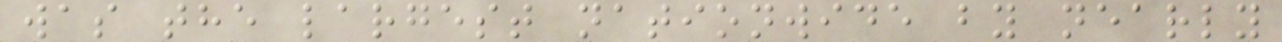was the largest nationwide by nearly
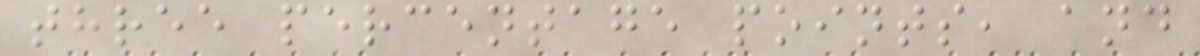three percentage points, and
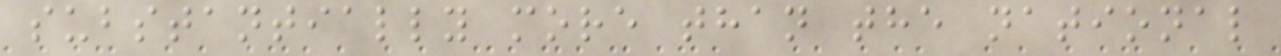substantially more than the national
